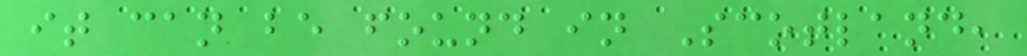it can be found in Scotland,
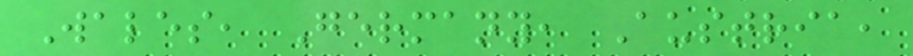Wales, Germany, Austria,
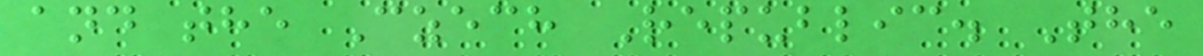and the Czech Republic. The
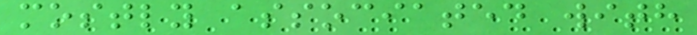mostly associated with
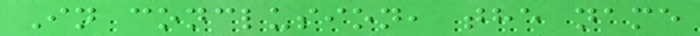In conclusion, the name
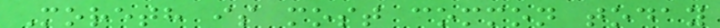Moreth is most common today
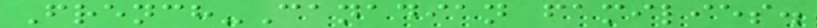French-Canadian families.
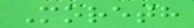Moreth
